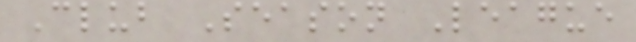Club Season League
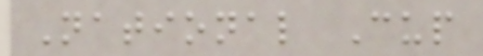National Cup
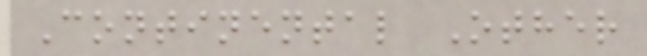Continental Other
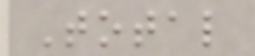Total
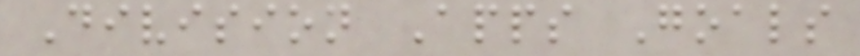Division Apps Goals
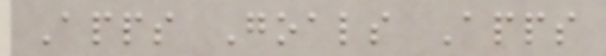Apps Goals Apps
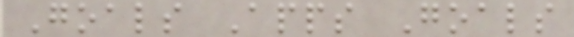Goals Apps Goals
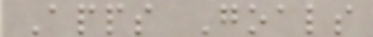Apps Goals
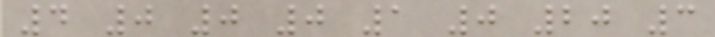4 0 0 0 1 0 20 3
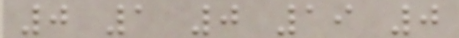0 1 0 19 0
